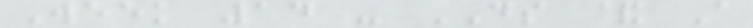Week 14 - DS & A
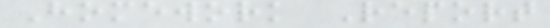Homework Report
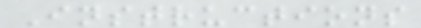Instructions
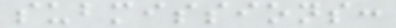submissions:
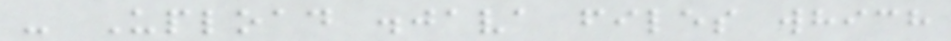- Upload .java files which
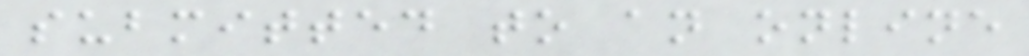submitted to an online
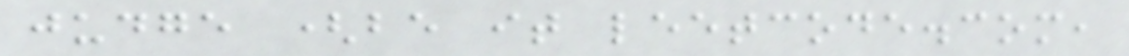judge (be it leetcode.com,
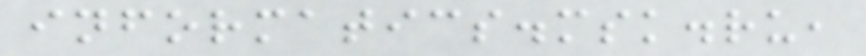informatics.msk.ru,
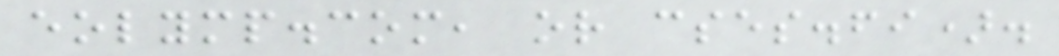eolymp.com, or cses.fi).
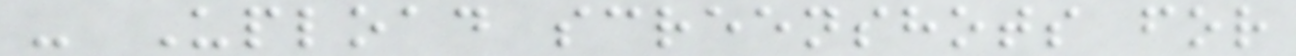- Upload screenshots for
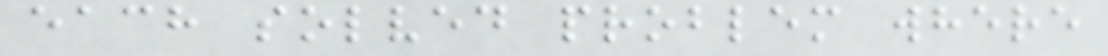each solved problem where
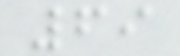69
